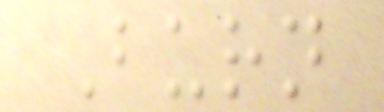Burn
